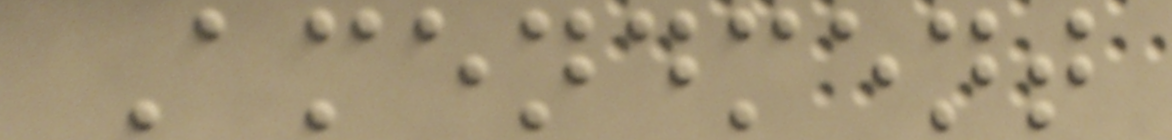Amendment
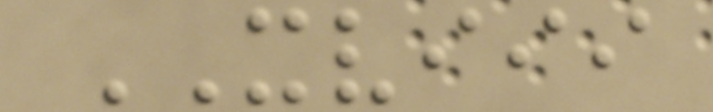XVIII
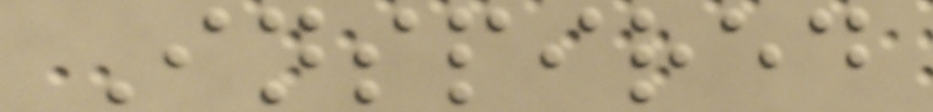Inspired
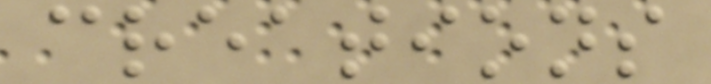creations
